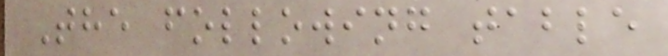The following table
